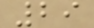29
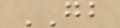GB
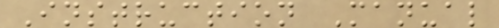Instruction Manual
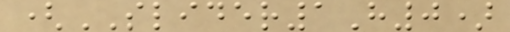(SLIDER1H0)
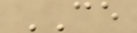CE
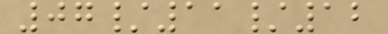07/11/12
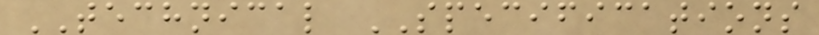TECHNICAL SPECIFICATIONS
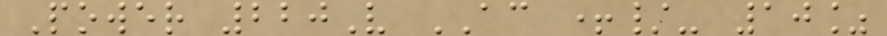Power 220V AC +/- 10%
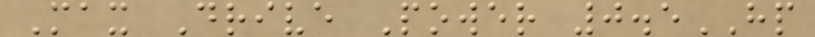Max Drive Power 0.5HP
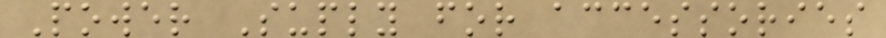Power Suply for accessories
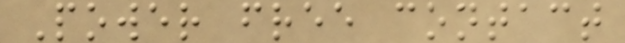Power free contact
